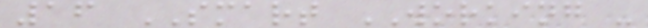16 SMART WORKING -
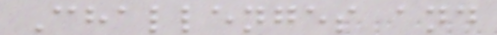Challenges and
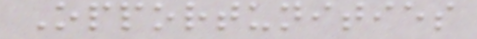Opportunities
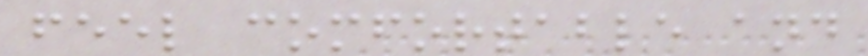feel comfortable and
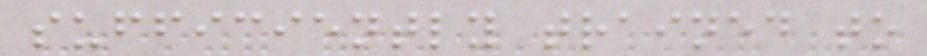sufficiently trained to
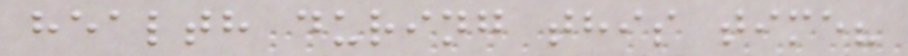health during this time?
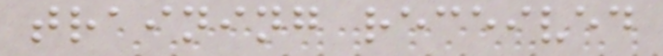training received
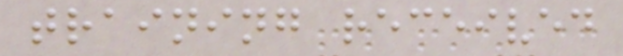training received
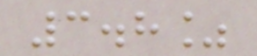3.8%
